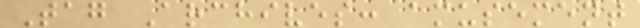Tag Archives: amusement
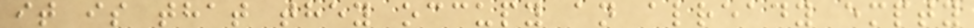it is that they occupy an already empty
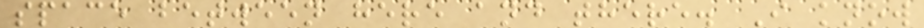space between here and there. I know
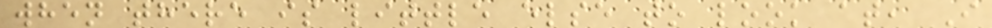when there is little else to look at, I
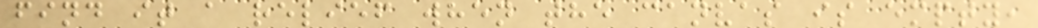find it a relief when the canvas is empty,
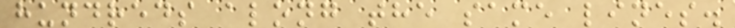hundreds along the same lines.
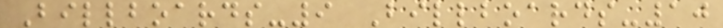Billboards-9 Billboards-10
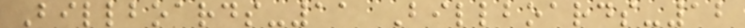Billboards-11 Billboards-12
